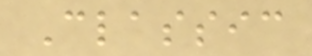Classic
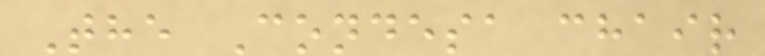The Condesa chair
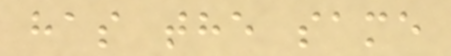has the same
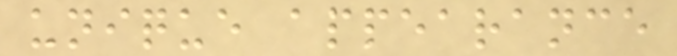unique appearance
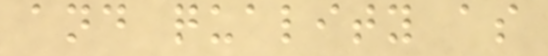and quality as
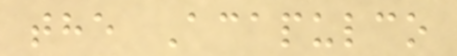the Acapulco
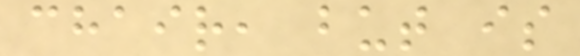chair, but is
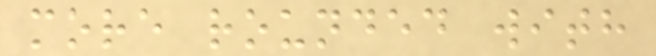more rounded with
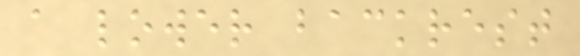a lower backrest
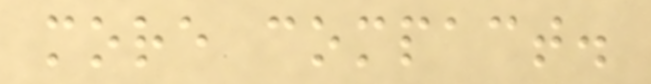more compact.
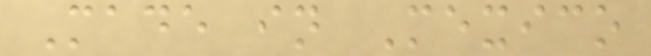Made in Mexico
